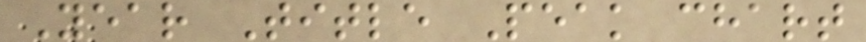Year Title Peak chart
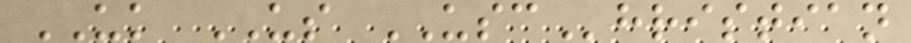UK US USChristian
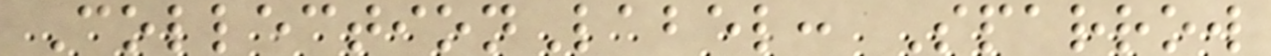CollectionLabel: Sparrow
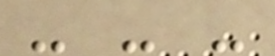- - -
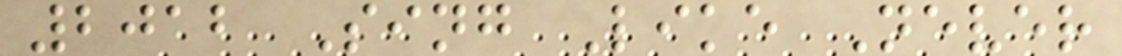2012 Sing Like Never
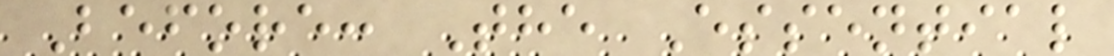Before: The Essential
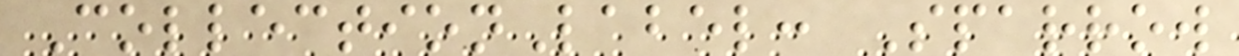CollectionLabel: Sparrow
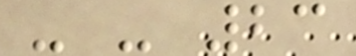- - 23
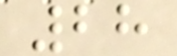28
